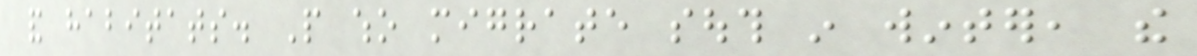and habitats. People who migrate south in winter, the
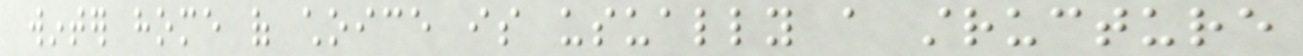winter home of choice is usually a structure
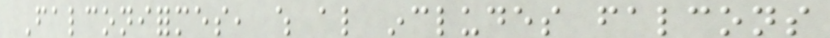Falconiformes, which also includes falcons
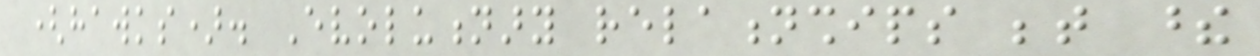(hawks). Evolutionary relationships between these
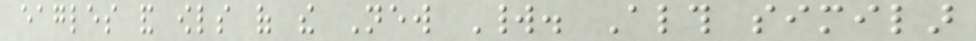eagles and owls of the New World. Although similar
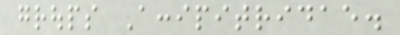groups Accipitridae.
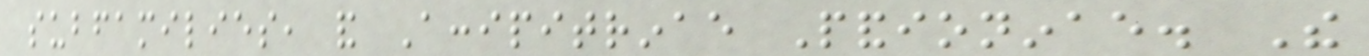subfamilies, and Accipitrinae Pandioninae. The
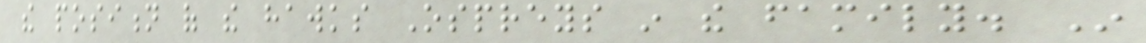the position of the hawks Ospreys in the family. In
